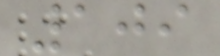109
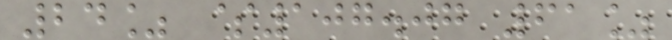24% $107.07 61%
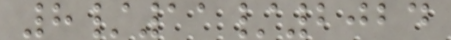8/11/2024
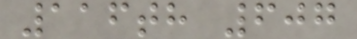116th 607
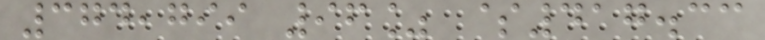374,799 96% $417.33
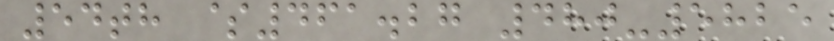54th $461.27 480-5825
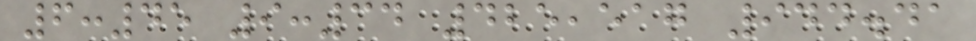6:45 9:34 425,517 944.41
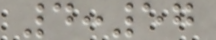4:57
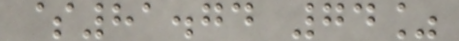$81.74 74%
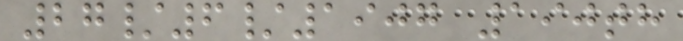27/6/1907 190th
